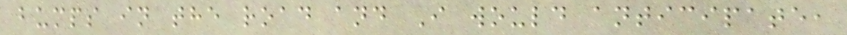bumps in the road and I would anticipate,
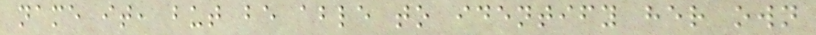name it, but be able to identify her own
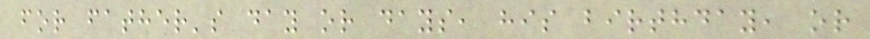for father's day or days, his birthday, or
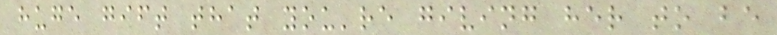huge gift that you're giving her to be
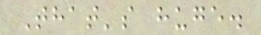That's huge.
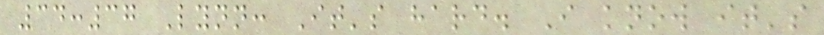34:37 Lynn: It's hard. I know it's
